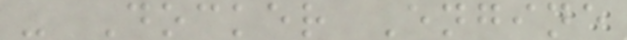- Docker Engine
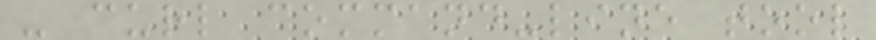- curl command-line tool
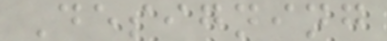Designing
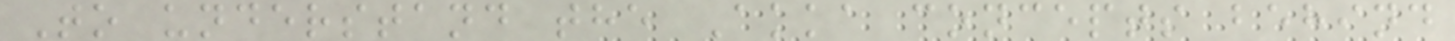To understand the Akka concepts behind
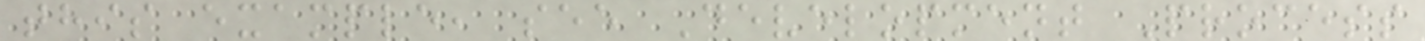this example, see Development Process
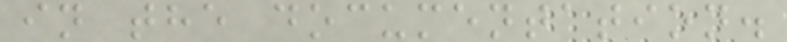in the documentation.
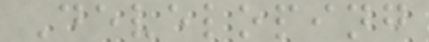Developing
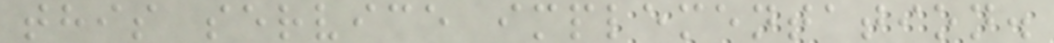this service implementation.
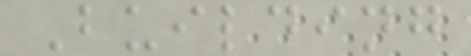Building
